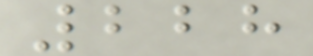228
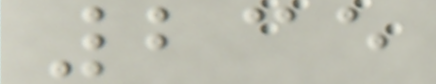235
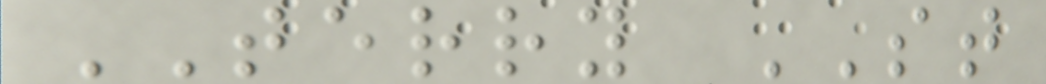TERRY ST
